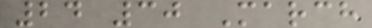24 30 March
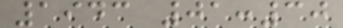1943 01:30
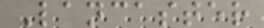Lancaster
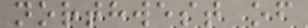northwest of
